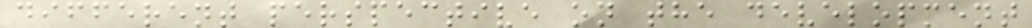different perspective on the development
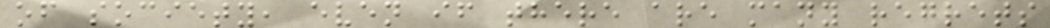of society, even if there are many regrets
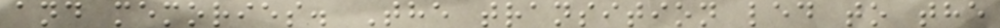and memories. The transition led to the
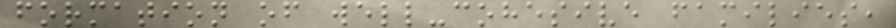formation of well-cohesive families,
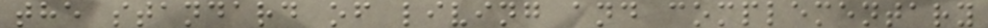the standard of living and complementary
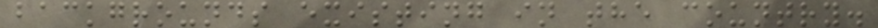backgrounds existing in the country.
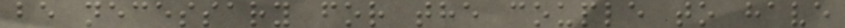be necessary for the couple to have
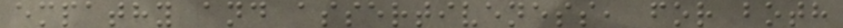empathy and assertiveness, for both
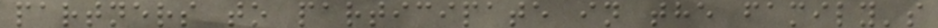partners to participate in the family's
